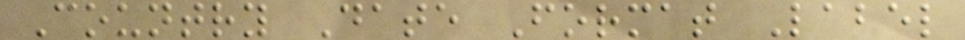Country Date Format Label
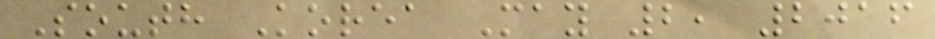South Korea May 2, 2016
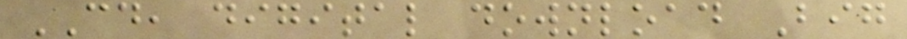CD, digital download Big
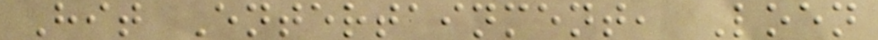Hit Entertainment, Loen
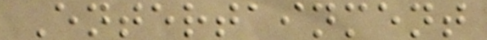Entertainment
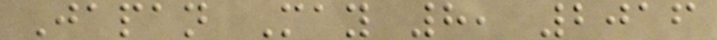Japan May 8, 2016
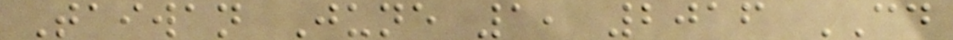Taiwan June 1, 2016 CD
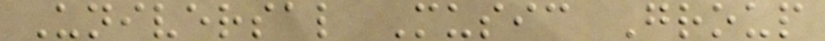Universal Music Group
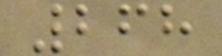268
